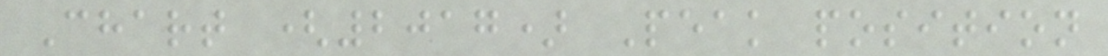Chart (2017) Peak position
